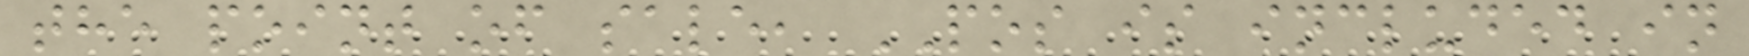the point of sale, POS is included in
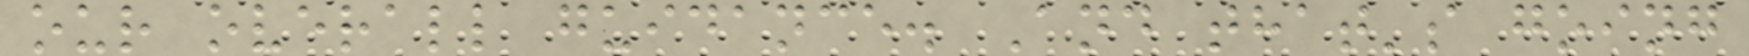our overall guidance. And that's going
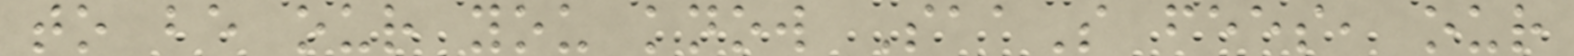to be our you know SaaS fees, our
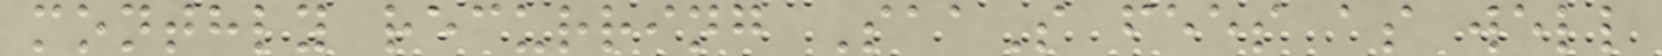monthly recurring SaaS fees as well
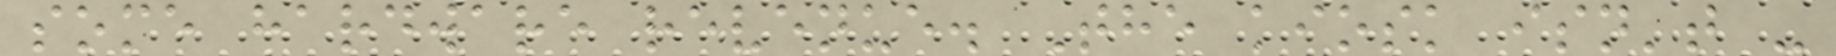some hardware revenue. The kiosk isn't -
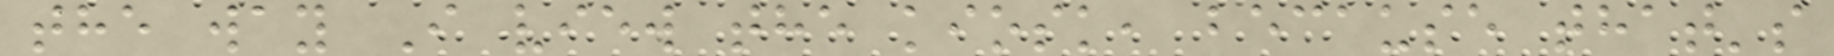the way I view the kiosk, because that's
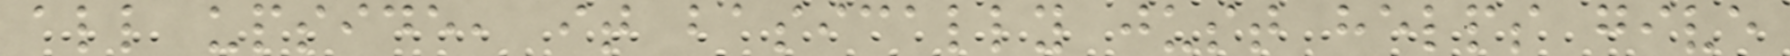all upside, it basically just helps give
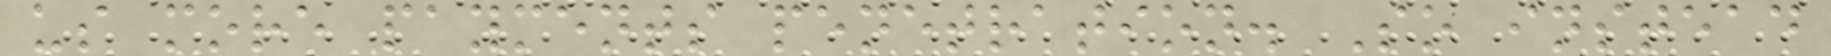us more payments penetration. So instead
